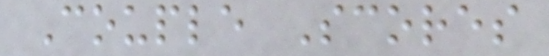Couple Scores
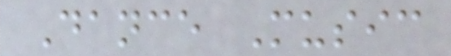Dance Music
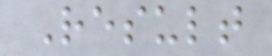Result
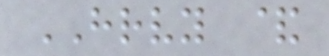HRVY &
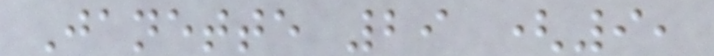Janette 29 (9,
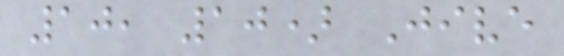10, 10) Jive
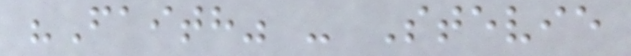"Faith" - Stevie
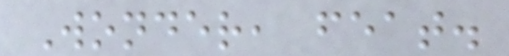Wonder, feat.
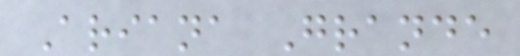Ariana Grande
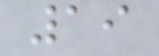19
